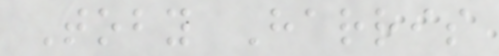Toby Harris
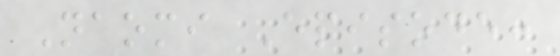Naomi Episode:
